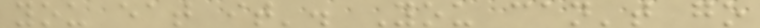you eat it'. You can't go
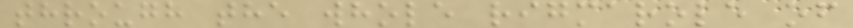through the whole rigmarole of
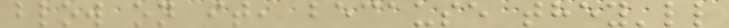blow on it, because they'll
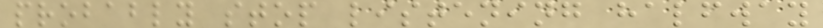probably stop listening halfway
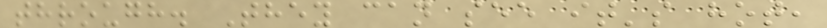through. They can see it's hot,
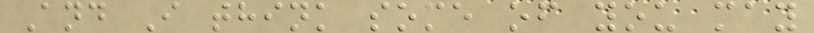And I think some of you may
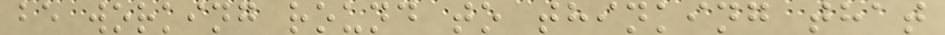be working round to thinking that
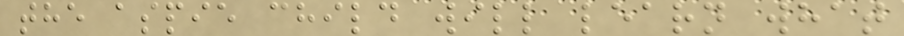the aspie child will learn what
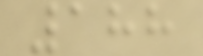188
